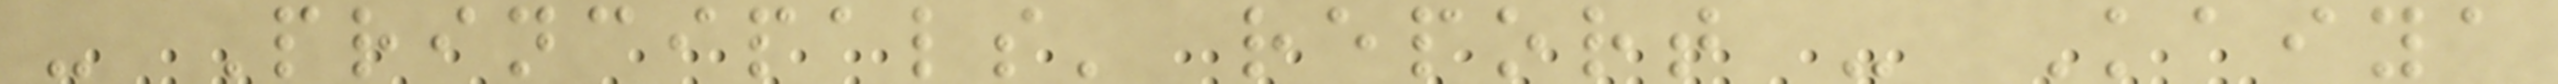- Principals' report - Kaiya
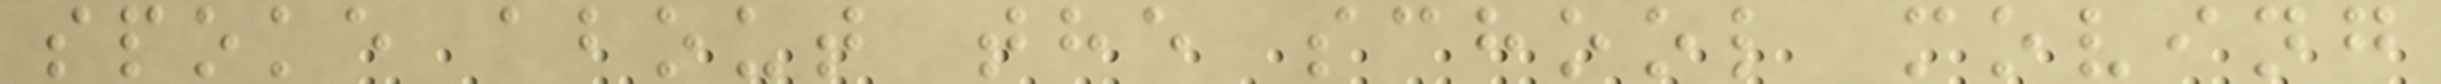spoke about the school moving
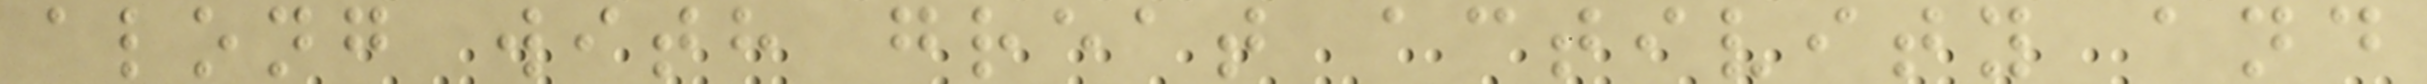along with great activity and
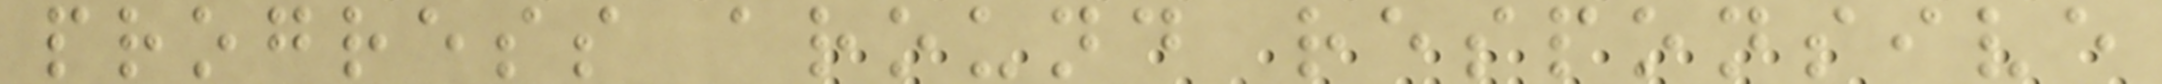progress around responsive
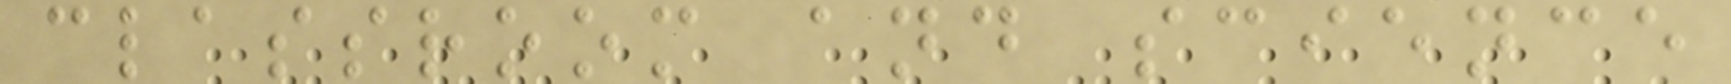classroom and science
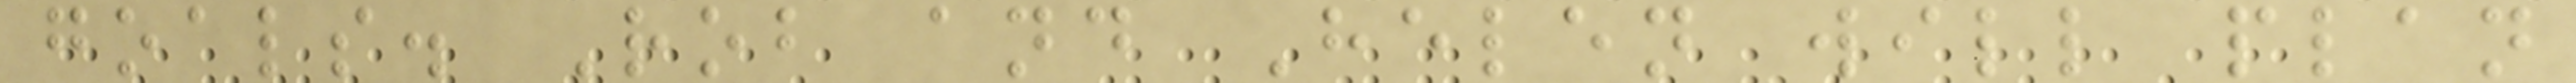goals. Rob and Helen will plan
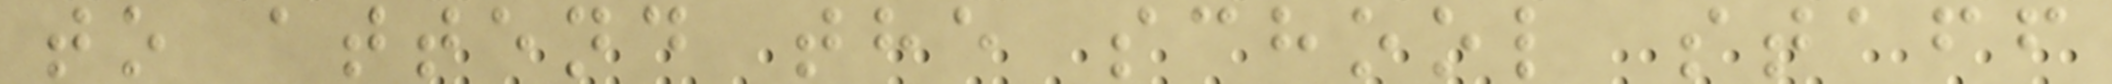to attend the school staff
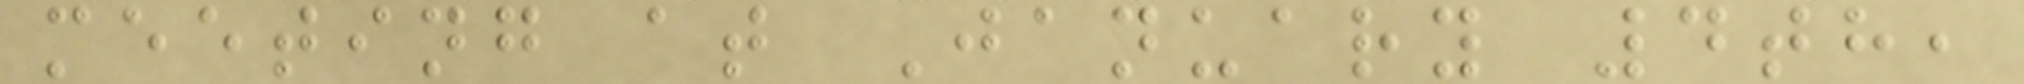meeting at January 4th,
